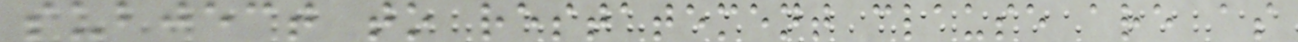subject to restatement clause are as
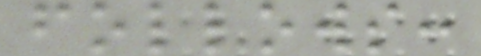follows:
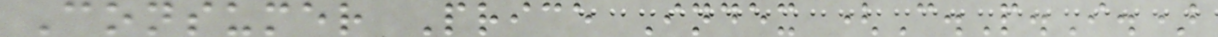Consumer Price Index (C.P.I.)
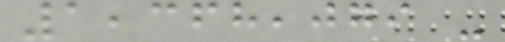1,368,079 -
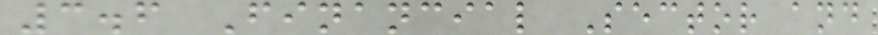3.6 Financial Sector and
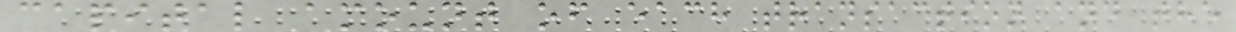capital amount of each transaction and the
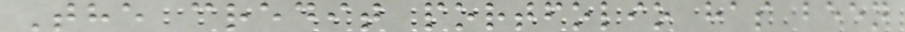The credit portfolio has been
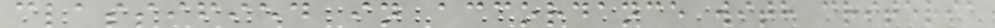classified in accordance with criteria
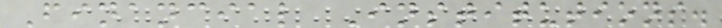Financial Institutions.
